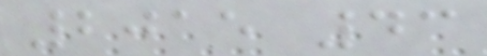2015 43
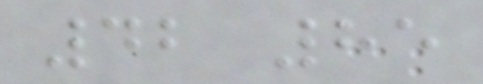42 85
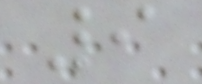9
